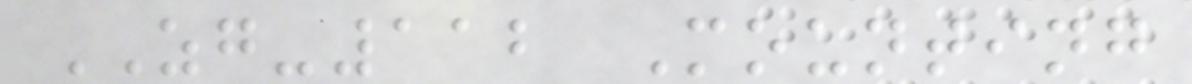ZG-112 Mounting
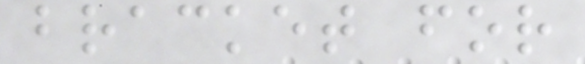bracket for
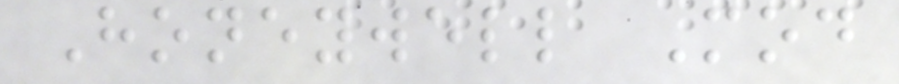Honeywell Mod
